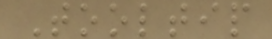Tooltip
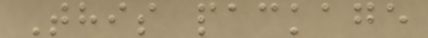This package
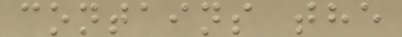contains the
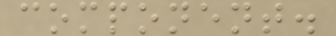component.
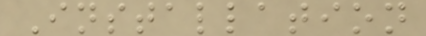Installation
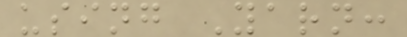using Yarn:
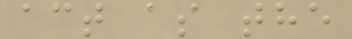act as the
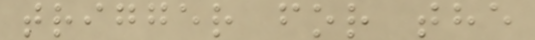trigger for the
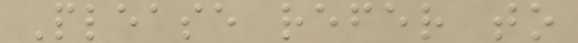Please refer to
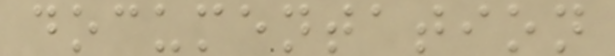documentation
